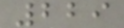229
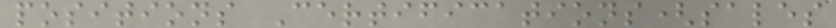positions Certifications(sales
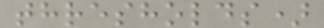thresholds)
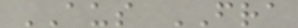AUS FRA
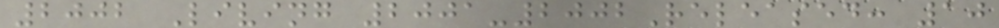2002 Living 2001-2002Released: 10
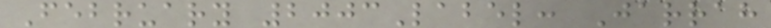February 2003Label: Jarrah
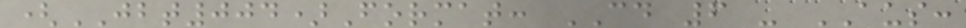(JBT004)Format: CD 6 - AUS:
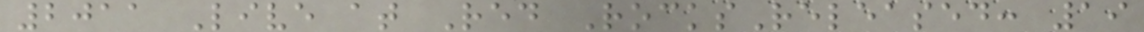2011 Live at Red RocksReleased: 19
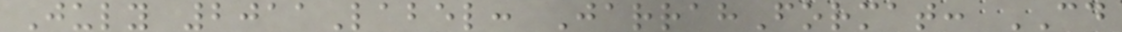July 2011Label: JarrahFormat: CD
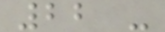22 -
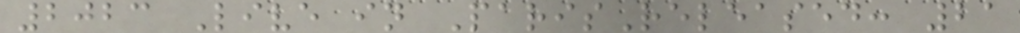2023 Live in ParisReleased: 21
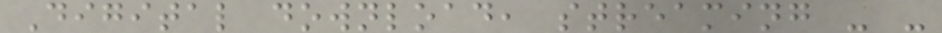Digital download, streaming - -
